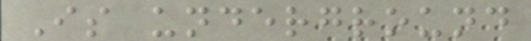Is underground
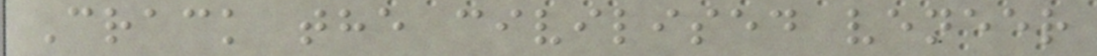Crack the civilised veneer
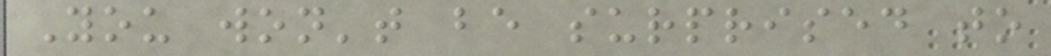You won't be surprised to
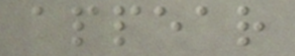appear
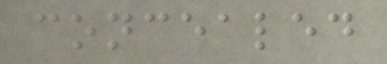concealed
